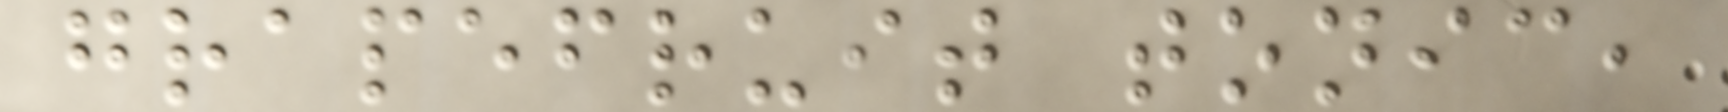grapefruit tonic,
